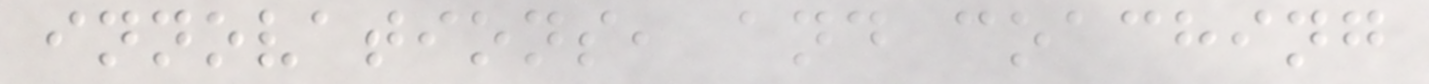innovations, and coaching
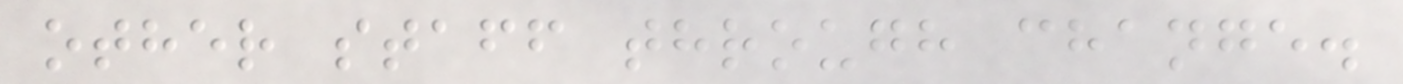other staff through change.
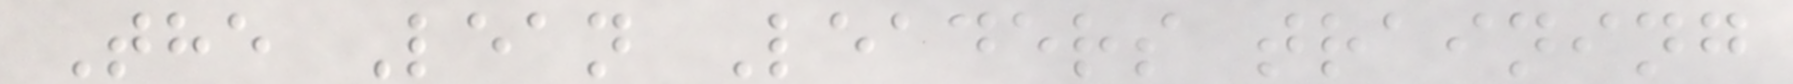The Lean Leaders training
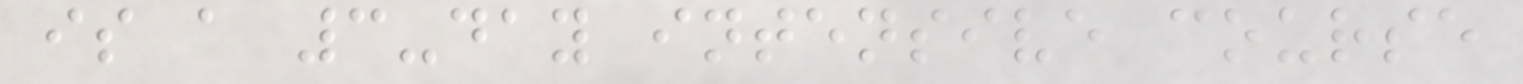is a 3-day intensive course
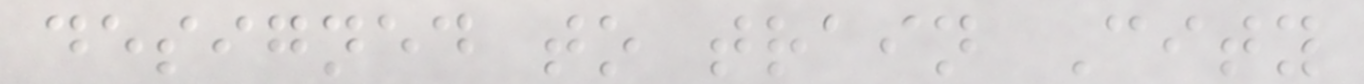designed to train City
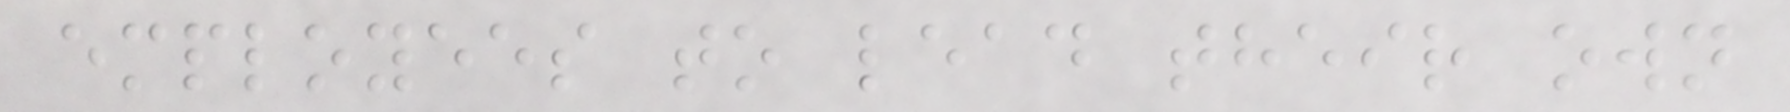employees to lead their own
